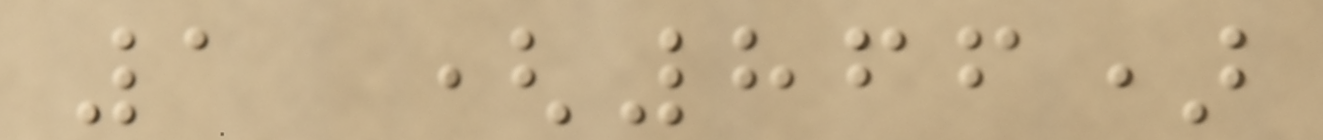1 (866)
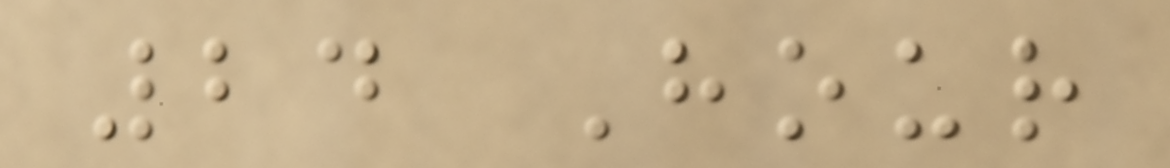24 Hour
